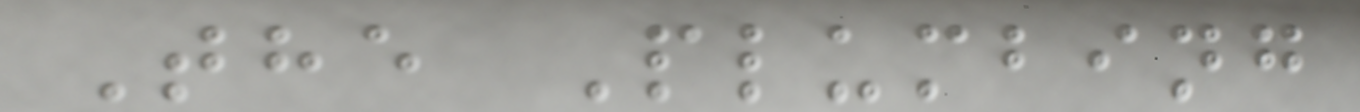The Plumbing
